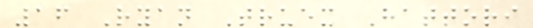16 Ryan Truex Hattori
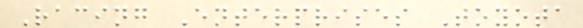Racing Enterprises Toyota
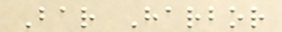Bar Harbor
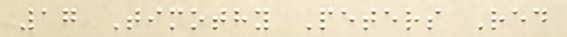17 Timothy Peters Red
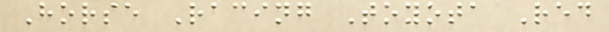Horse Racing Toyota Red
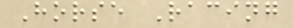Horse Racing
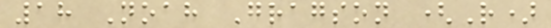18 Noah Gragson (R)
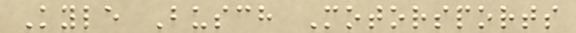Kyle Busch Motorsports
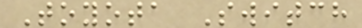Toyota Switch
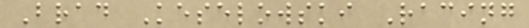Brad Keselowski Racing
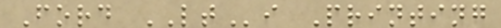Ford LTi Printing
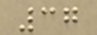37
